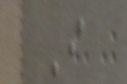I
